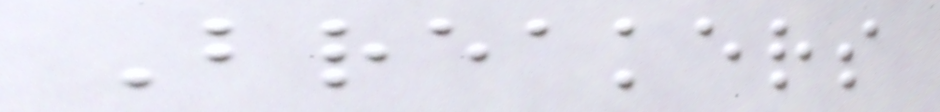Breakers
